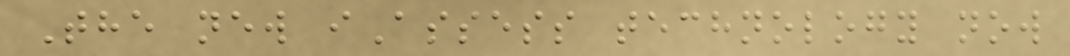The new iAssess technology now
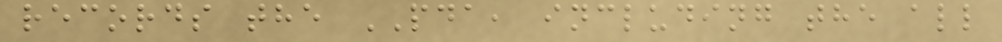records the PDA, including the all
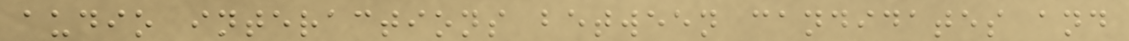audio interactions between candidates and
